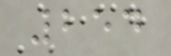254
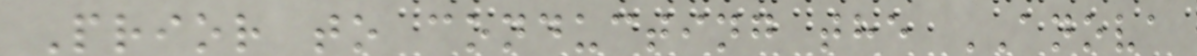Prior to conducting the ANOVA
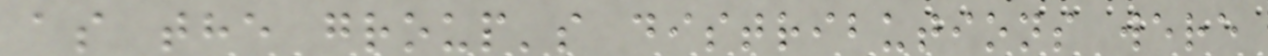as the group's distributions were
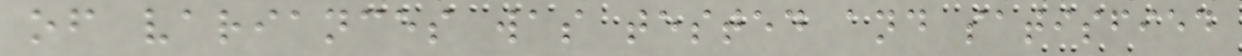of variances was tested and satisfied
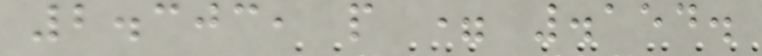2.303, p = .154.
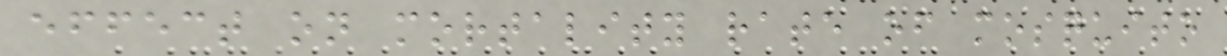effect on mortality rate of mosquito
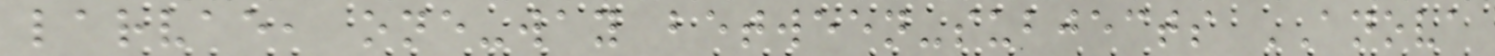larvae, one-way between-subjects ANOVA
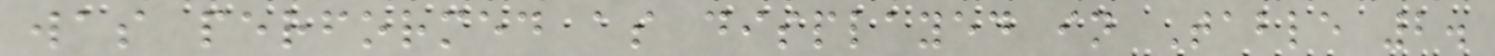was performed as displayed in Table 2.
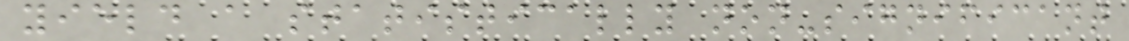yield a statistically non-significant
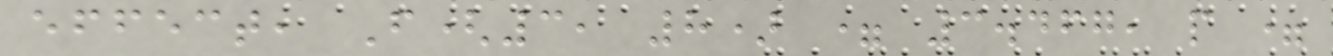effect, F(3, 8) = 3.467, p =
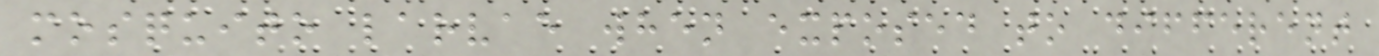mosquito larvae when exposed to different
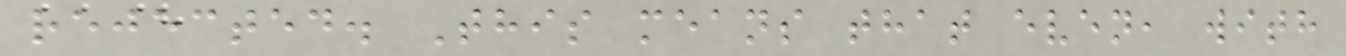rejected. This means that even, with
